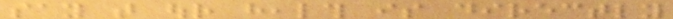say that our health is directly
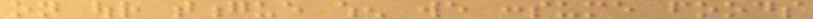on our tongue when we consume foods
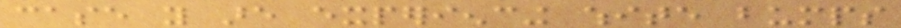case you are experiencing white bumps
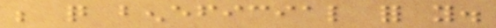be quite beneficial for you.
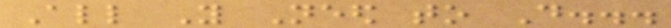All You Need to Do...
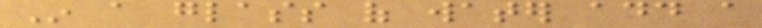In a glass of water add a
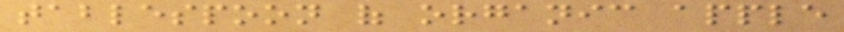tablespoon of organic apple
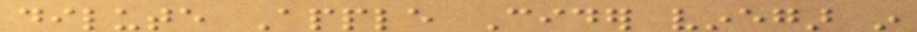dilute Apple Cider vinegar in
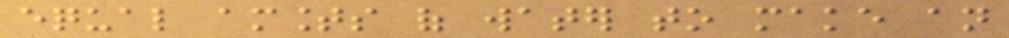equal amounts of water to make an
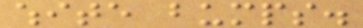white bumps.
